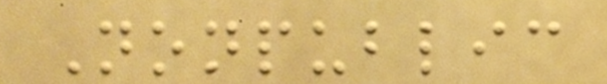Nonpublic
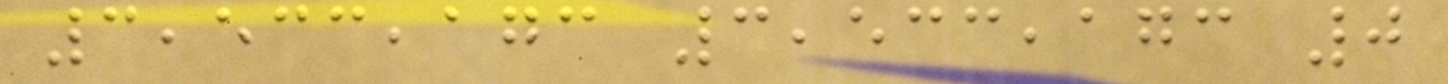3,533,173 3,533,173 0
